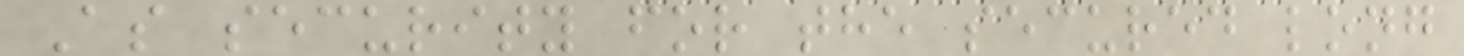As security for the secured long
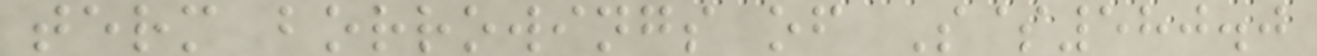term borrowings of S$580.0
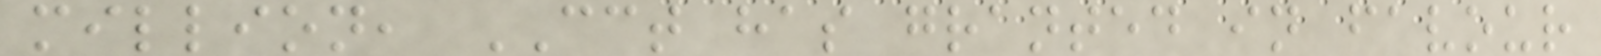million, CCT has granted in favour
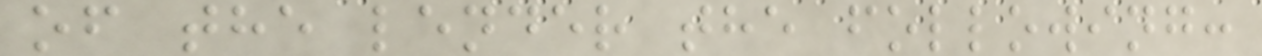of the lender the following:
